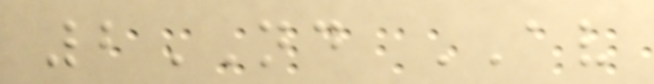2ND AV
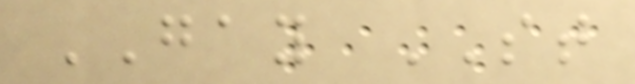GAY ST
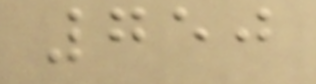750
